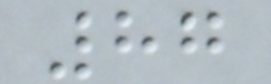87
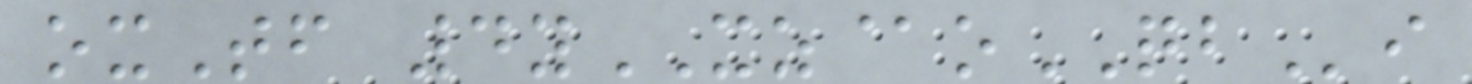oxTf 4yXZ@oQBi
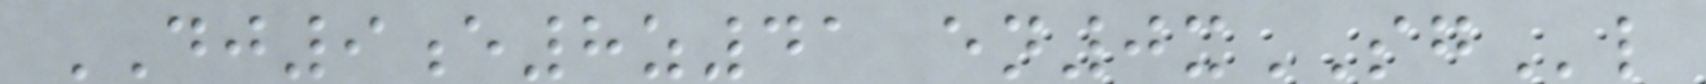DJ9e8z41 en0xSGl
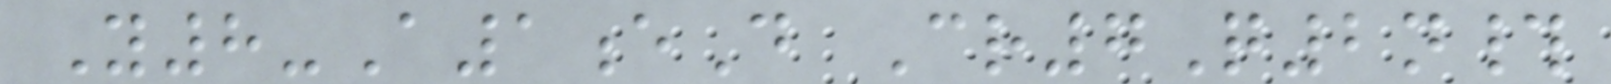Y8-A1eD Cr7Q2n#
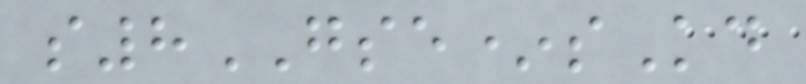s8GSE*sKd
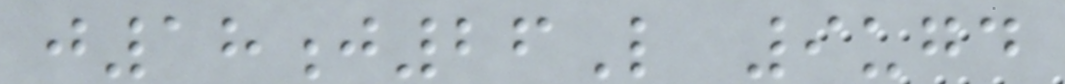j18j26L 9ugd
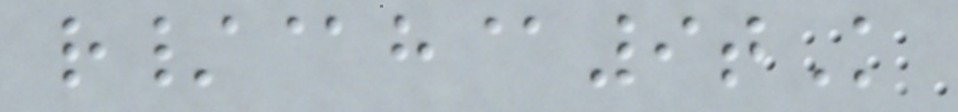r/@h@9tK
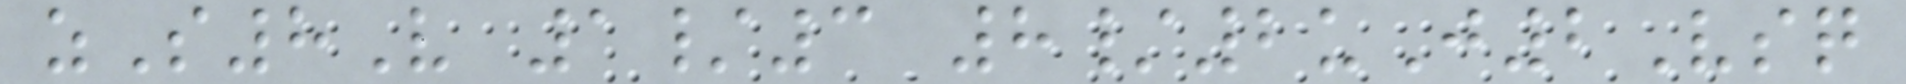zS8V 1/3 8/2uJ2Vsq
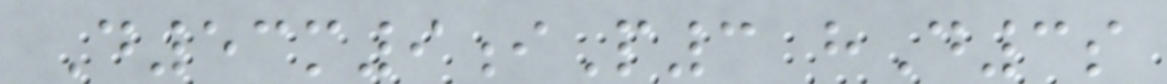D53m9iP3 hD3s
